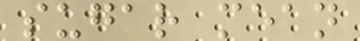sugar mean
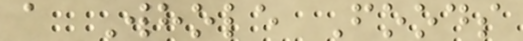a Whole Foods
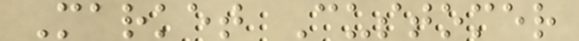Market Customer
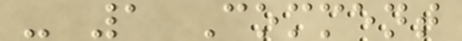- 1 Comment
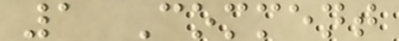1 Comment
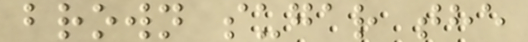brown sugar the
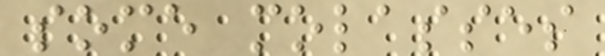some molasses
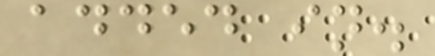added in.
